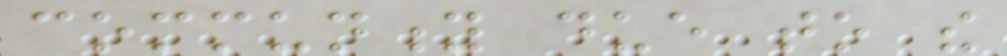community due to the
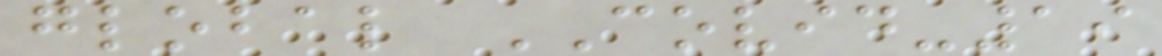global COVID-19
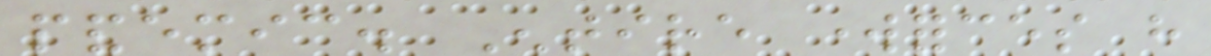pandemic. Entire workforces have
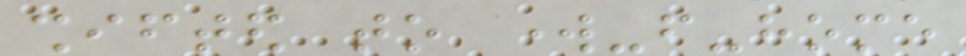shifted to work-from-home
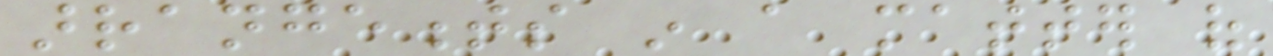arrangements in a matter of
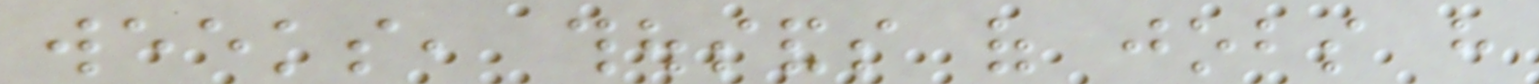weeks, thousands of jobs have
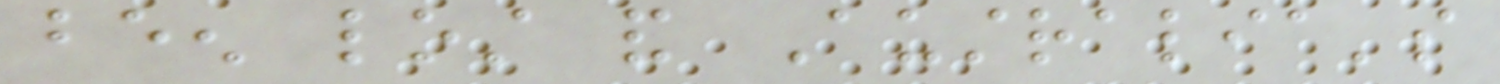been lost and Australia's
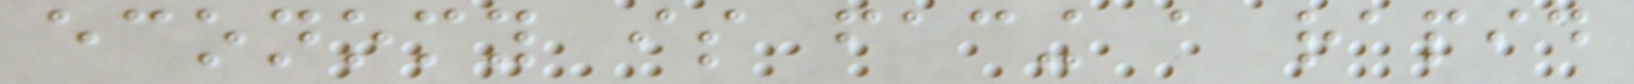economy is facing a rapid
